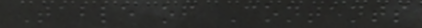Table of Contents
